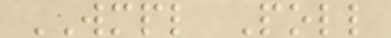WMPL Poll
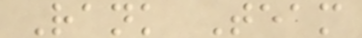Rank Team
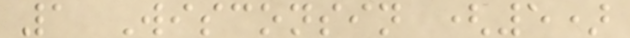1 Wisconsin (5)
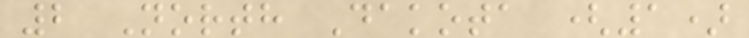2 North Dakota (1)
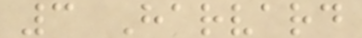3 Harvard
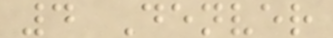4 Denver
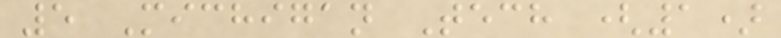5 Michigan Tech (1)
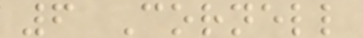6 Cornell
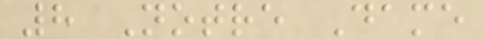8 Notre Dame
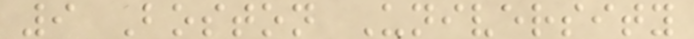9 Boston University
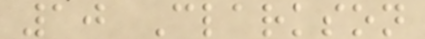10 Clarkson
